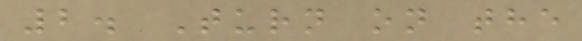2. Turn on the
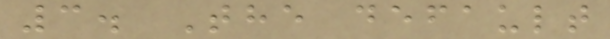3. The default
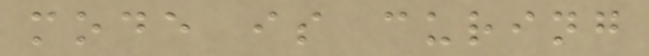mode is curing
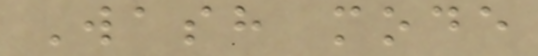Wash mode
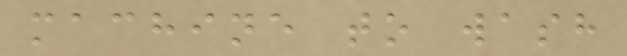machine to wash
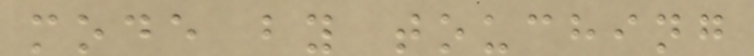mode by touching
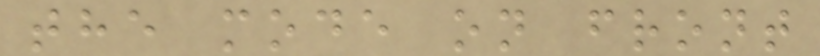the mode on front
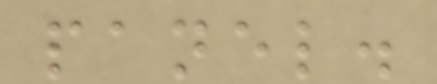panel.
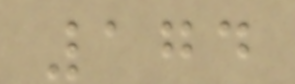174
